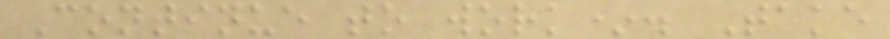Continue to work*. Take
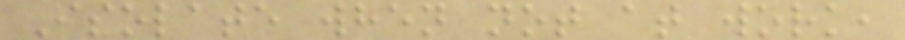Isolate when not at work,
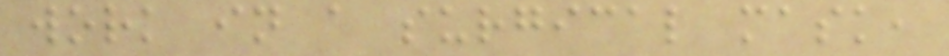work in a surgical mask,
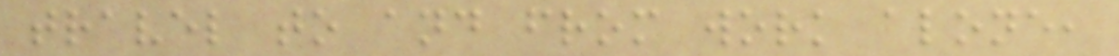travel to and from work alone,
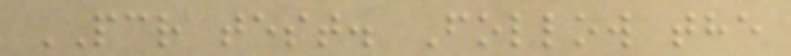PCR test. Follow the
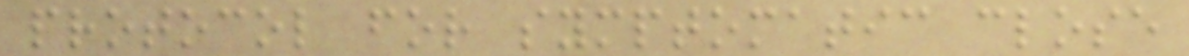protocol for symptomatic close
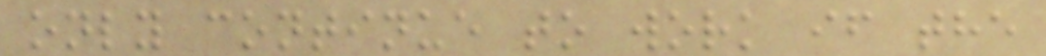only continue to work if the
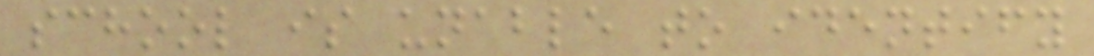school is unable to identify
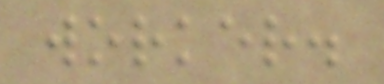worker.
